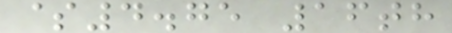$4.75 16th
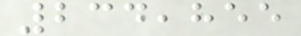234,855
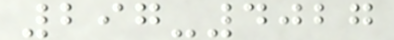297-4027
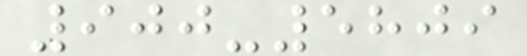900-5809
